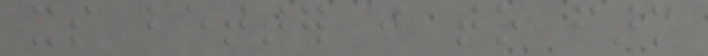its better just to farm
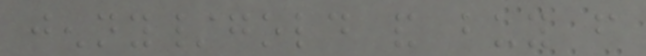jenny/gold and buy from
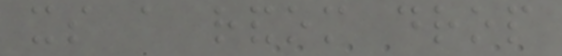its a random drop
